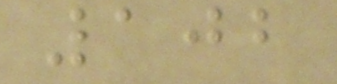102
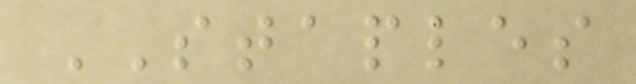STAPLES
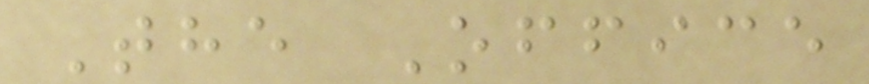The Office
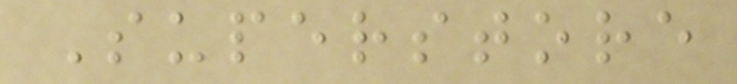Superstore
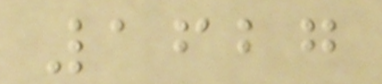1627
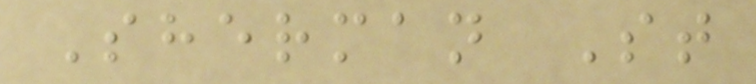Sherman St
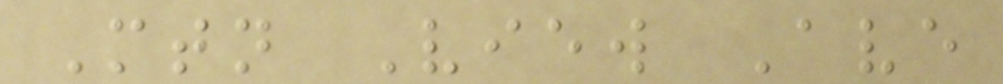Mtn View Ave
